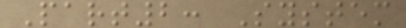Part2: System
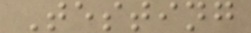Testing
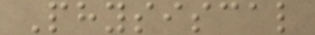Physiscal
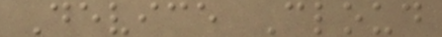Device Cloud
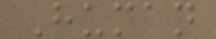Human
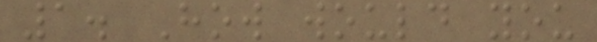1. How would you
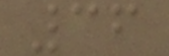36
